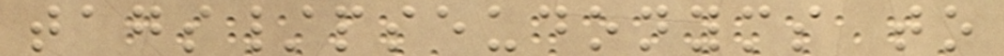tags/pseudonyms to
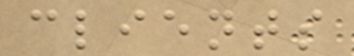clients
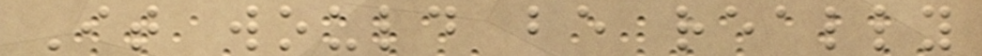It would be really
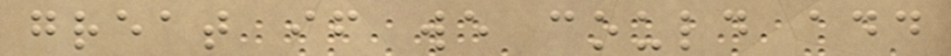great if we could add
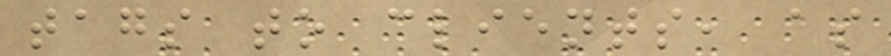tags to clients, as
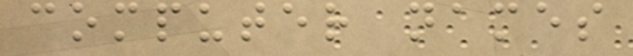computer names
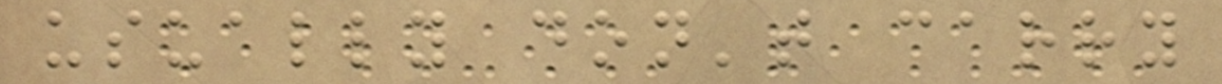usually don't carry
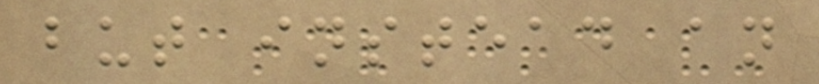but instead an
